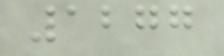1277
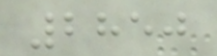2850
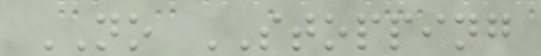NO STOPPING
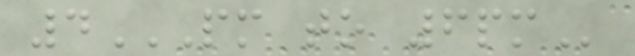4PM TO 6PM
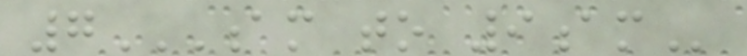7AM TO 9AM
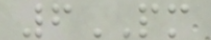6PM
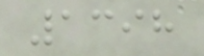1398
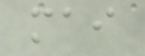mai
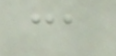ca
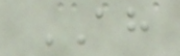AH
